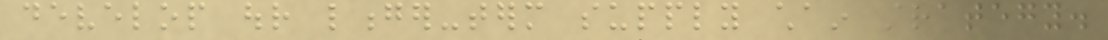develop our longer-term supply chain strategy.
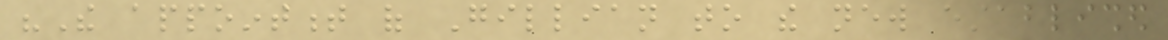"The appointment of Gillian to the new established
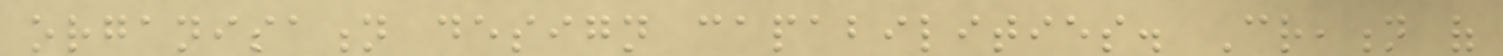organisation design capabilities. Creation of
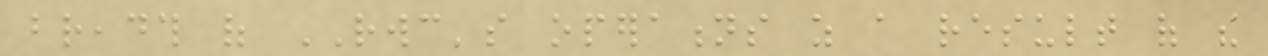breadth of RWC's operations as a result of the
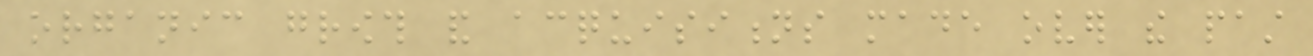organic growth and acquisitions made over the past
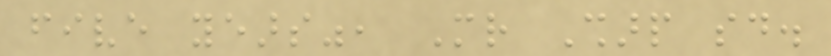five years", Mr Sharp said.
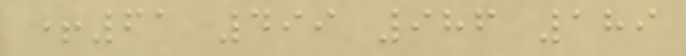+61 499 986 189
